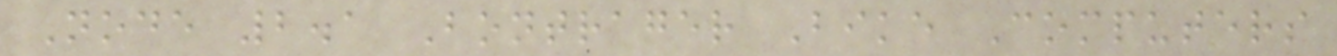Node 2.1 Bontrager Bike Computers
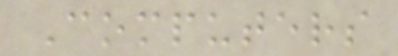Computers
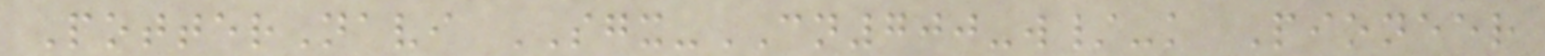PotterNavi SGX-CN700-w/-k Pioneer
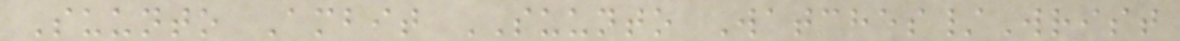Suunto Ambit SUUNTO Watches/Wrist
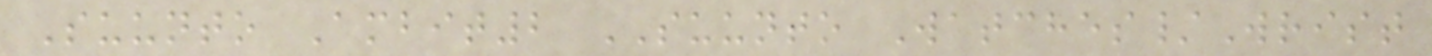Suunto Ambit2 SUUNTO Watches/Wrist
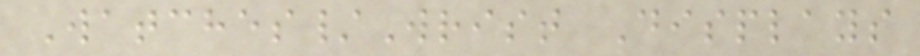Watches/Wrist Displays
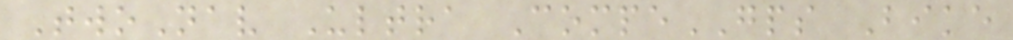TwoNav Ultra CompeGPS Bike
